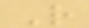R
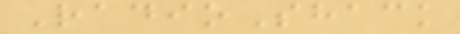RadioShack
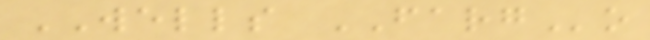WELLS FARGo
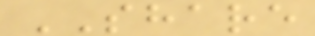SHARE
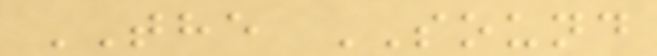THE SOUND
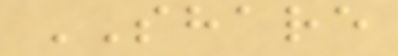SHARE
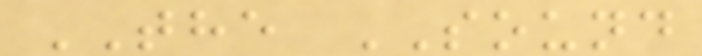THE SOUND
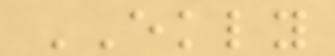EKLY
